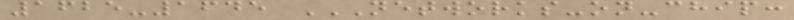1625-1645 NETWORKS-ON-CHIP:
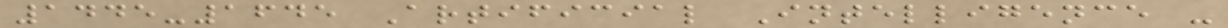1445-1645 Artificial Intelligence -
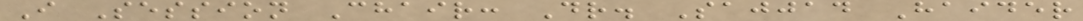I Session Chair: Dr. Sajjad Haider
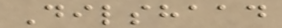Dilshaad
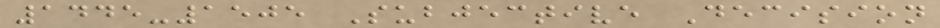1445-1505 Subjective Decision
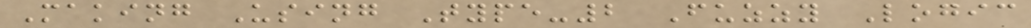Making Using Type-2 Fuzzy Logic
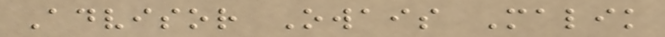Advisor Owais Malik
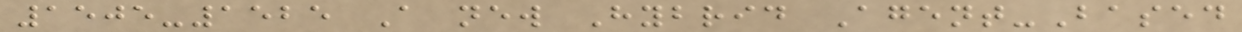1505-1525 A new Hybrid Agent-Based
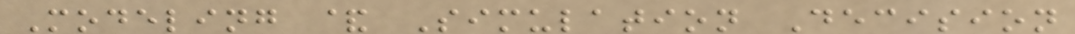Modeling & Simulation Decision
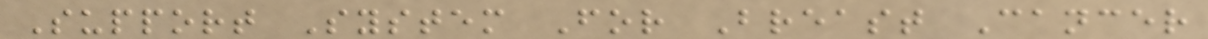Support System For Breast Cancer
